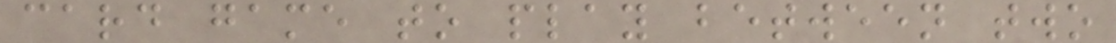card game to play between two
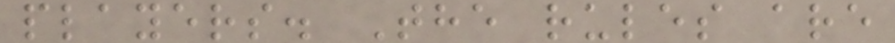players. The rules are
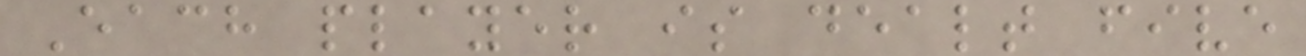Each player is dealt five
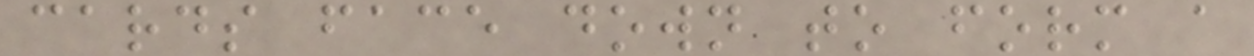cards face down to form a
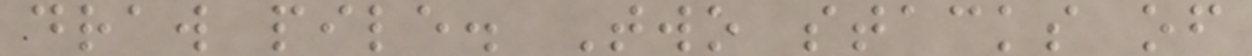draw pile. Two stacks of
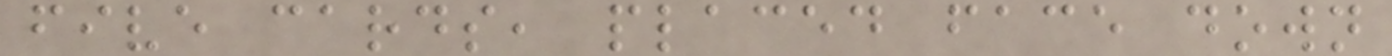five cards, placed face down
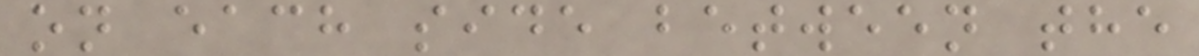on each side between the
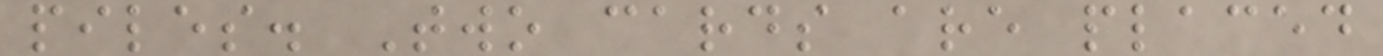piles. Two cards are placed
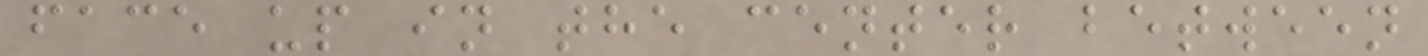face up in the center between
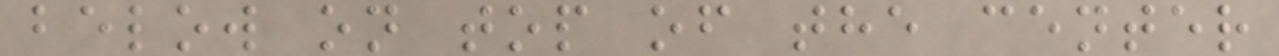below on top of the center
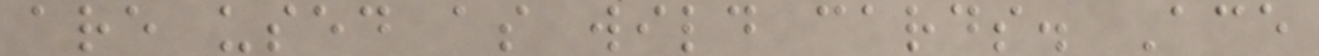are used as wild cards. Ace
